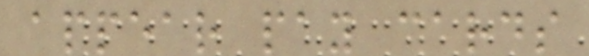appear pay cards
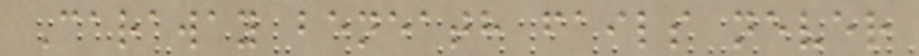Caraway beneath fails never
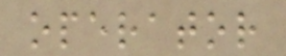operator
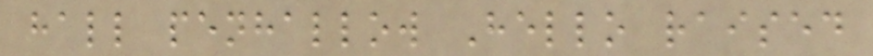hall penhallow Hello raised
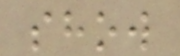show
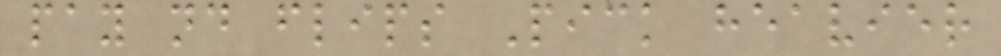pay nd flips Pick heavier
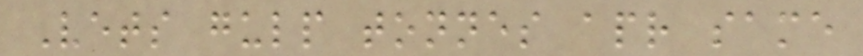Vets gulp tonnes apr same
